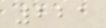221
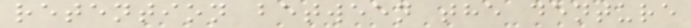retention between the denture
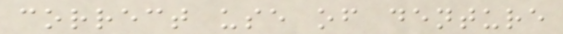correct use of denture
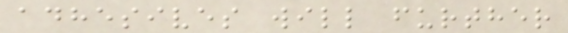adhesives will further
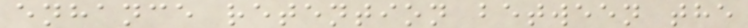enhance retention between the
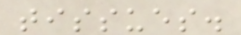tissues.
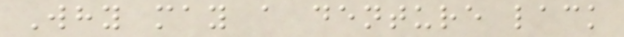Why may a denture lack
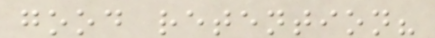good retention?
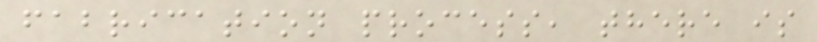fabrication process, there is
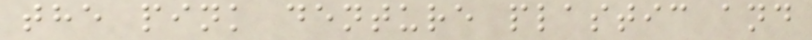the pink denture plastic and
